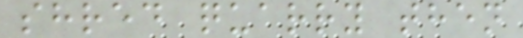shred quarry then
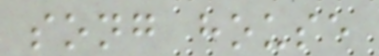song house
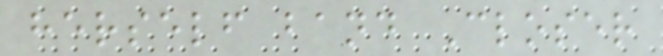herself band Closer
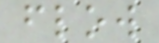flow
